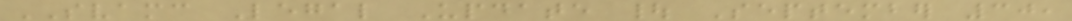SVAMC Legal Update | September 30,
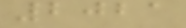2021
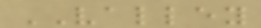VALLEY
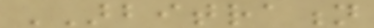ARBITRATION
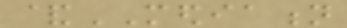&MEDIATION
